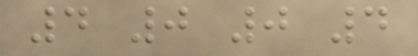4 0 0 4
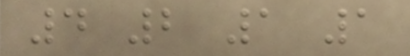4 2 1 1
